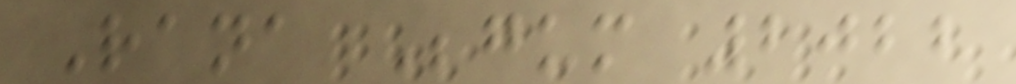Rana Begum 2022
